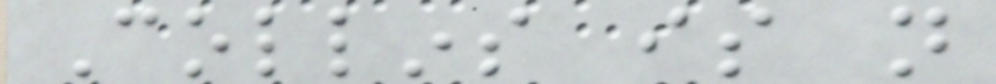Collins is not
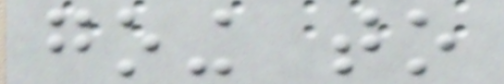going to
